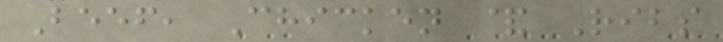Beef, Chicken & Ribs
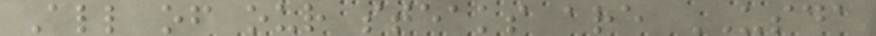All of our steaks are USDA
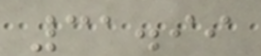31.99
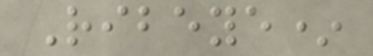Ribeye*
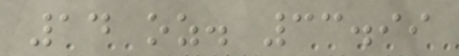14 oz. 33.99
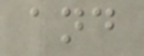and
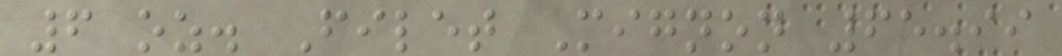6 oz. Filet Mignon 65.99
